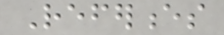References
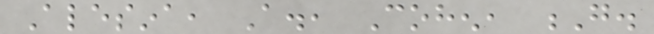Alesina, A., Cohen, G.
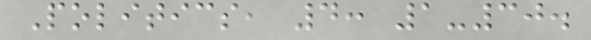Politics, 4: 1-30.
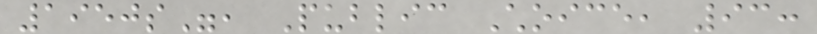1950s", Public Choice, 93:
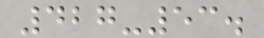427-53.
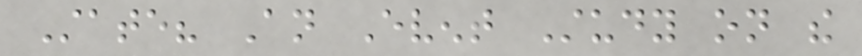State? An Event Study on the
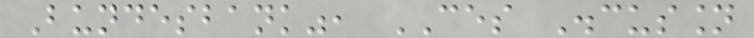Bundesbank", CES Discussion
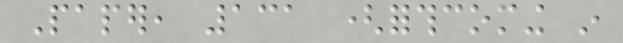Paper, 131 (forthcoming in
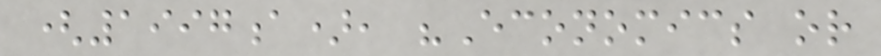(1997a), "Economics or
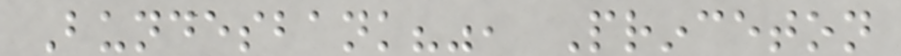Bundesbank?", Princeton
